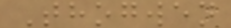Thogwen
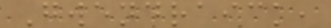Gwendraick,
